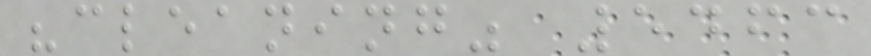"cleaning" 5463
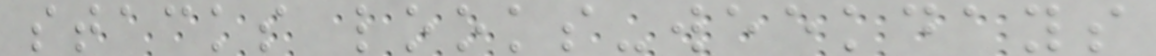stacks looks-weekdays
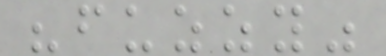"fuzzy"
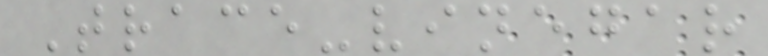Trace-vinegar
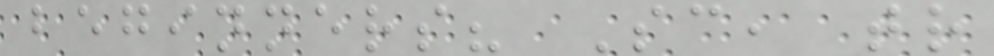beginners? Sc, tr
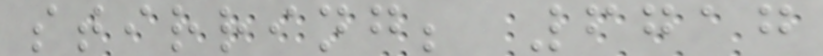stirring; 6717
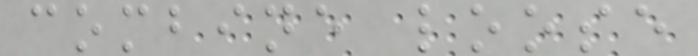combine loose
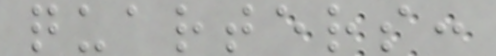quarters:
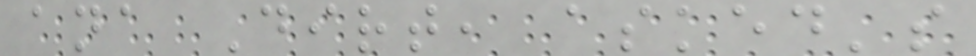ana Dirt, asked's
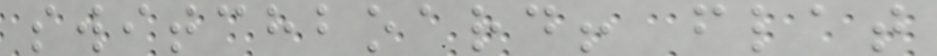switchboard! flat
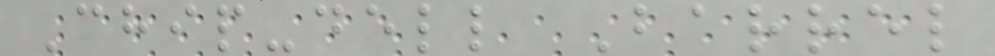Chip-dell Barrel
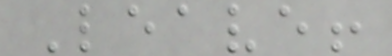Leave!
